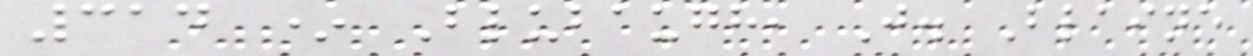314 * Blubaugh, J. Blaine
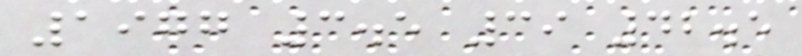1977 3.5 39 42.5
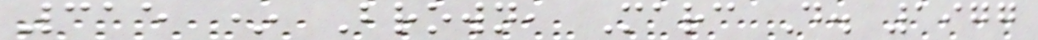315 * Brown, Marc D. 1977
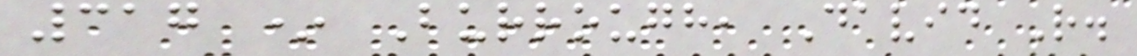317 * Burrough, David R.
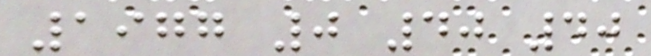1977 0 40 40
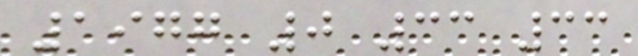1977 0 33 33
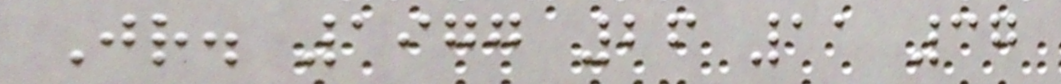Jr. 1977 26 11 37
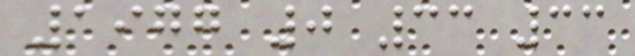1977 0 33 33
